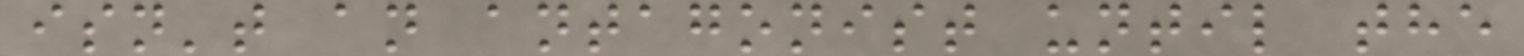isn't an antagonist until the
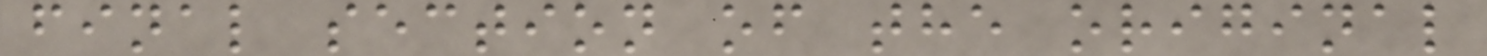final section of the original
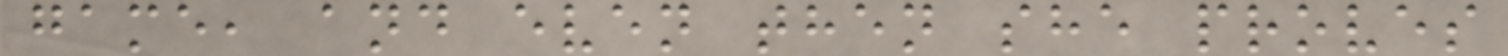game, and even then she proves
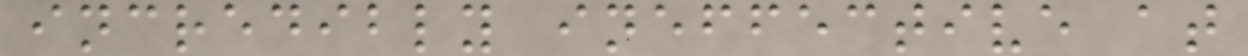incredibly ineffective at
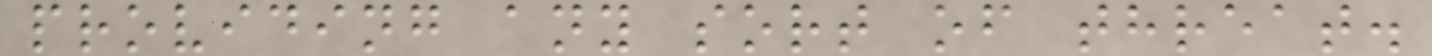providing any sort of threat.
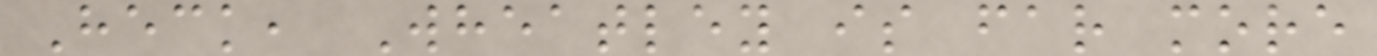Heck, Wheatley is far more
